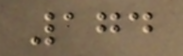174
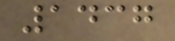1437
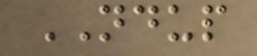NDUP
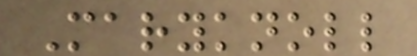Maryknoll
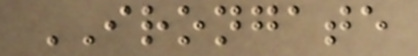IRONGATE
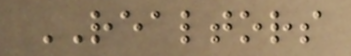REALTORS
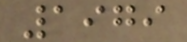1979
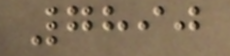7890
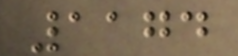1174
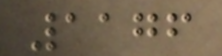1176
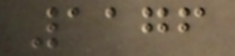1176
